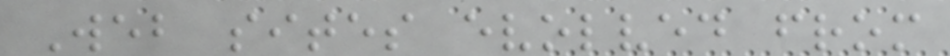Web sites evolved from
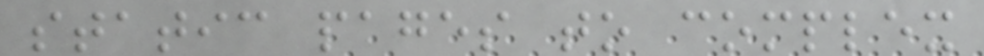static pages to complex
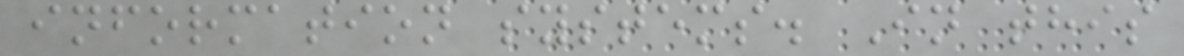information systems. In this
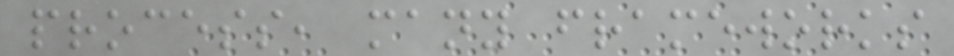process, many frameworks
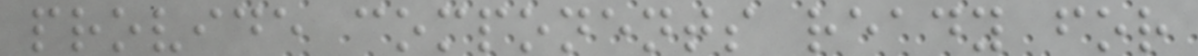provide components ready for
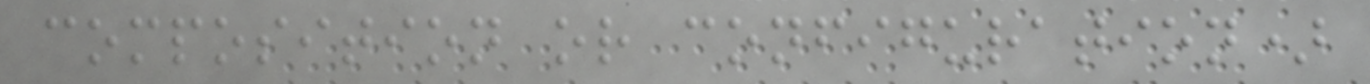composition or configuration)
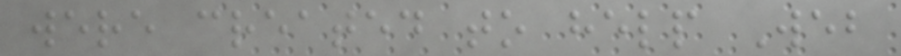were created to help Web
